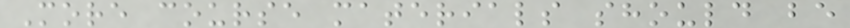More course materials should be
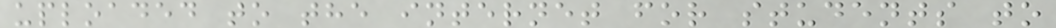uploaded to the internet for students to
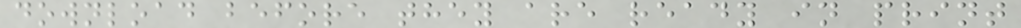download before they are ready in print
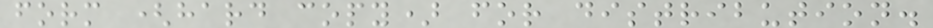form (hard copy) for distribution.
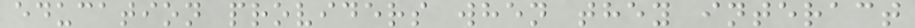education providers when they interact
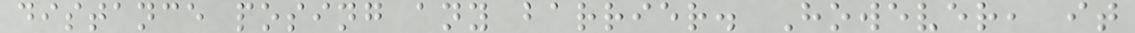distance posing any barrier. However, it
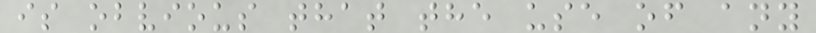is obvious that the use of any
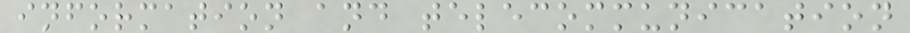information and telecommunication
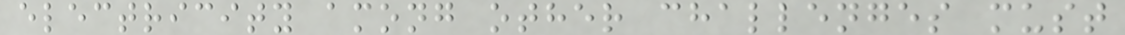electricity among other challenges must
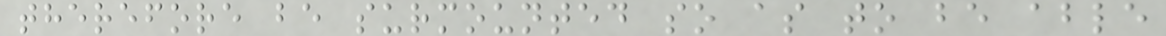therefore be surmounted so as to be able
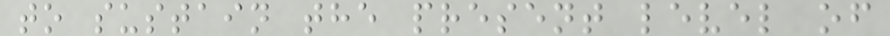to sustain the present level of
